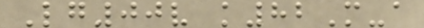Lg00v k82M-a
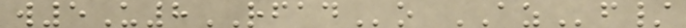w5U8RFADo AZf/
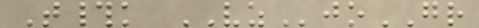T#k VZjoGR
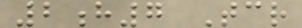2h7 Tcr
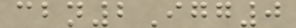cbn2Igg0
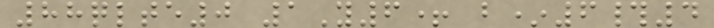88qlte0 1Y6+ b*6#4
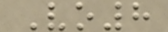Vo8
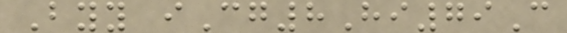Byy iCg8Hi79C
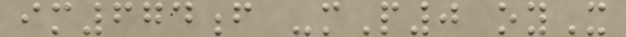im674f -mP0 oyX
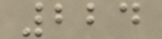224
